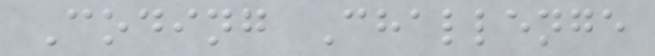Coding Challenge
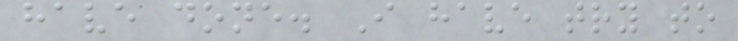have done. I have try to
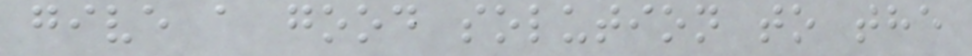give a good solution to the
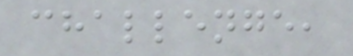challenge,
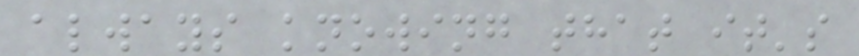always knowing that it's
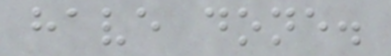have done.
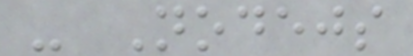- Nodejs
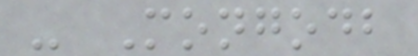- Mongodb
